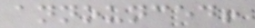announced!
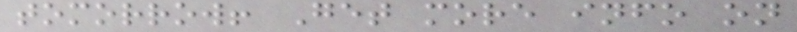tomorrow! Get more info on
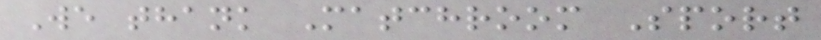We thank Matchroom Sport
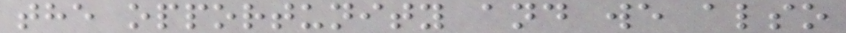the opportunity and we also
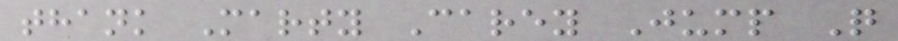thank Marty Carey Jump Q
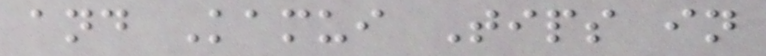and Kamui Tips in
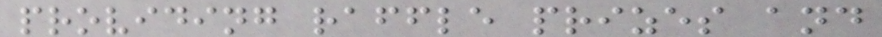providing raffle prizes and
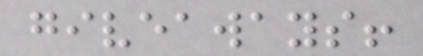giveaways!
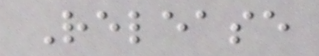Release
